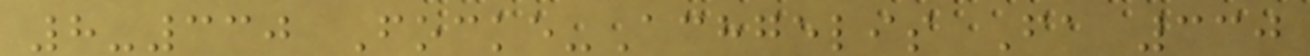8-330 Focke-Achgelis Fa 330
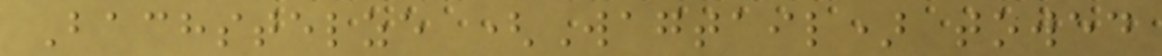Bachstelze (Wagtail) towed
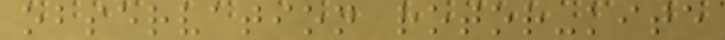observation rotor-kite
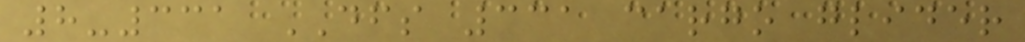8-331 DFS 331 cargo glider
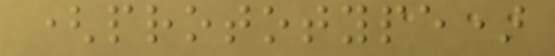(prototype)
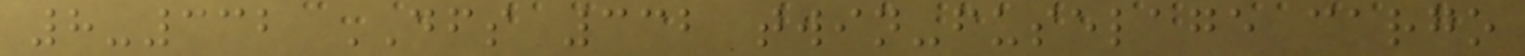8-332 DFS 332 twin-fuselage cargo
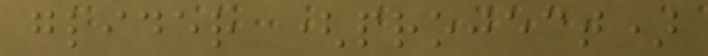glider (project)
